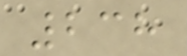238
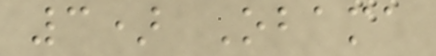3) Obama
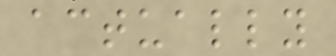actually
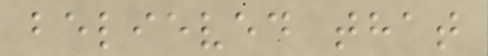believed that
